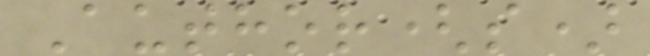Author(s)
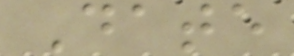Date
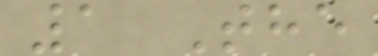1 The
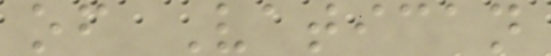of Vatican
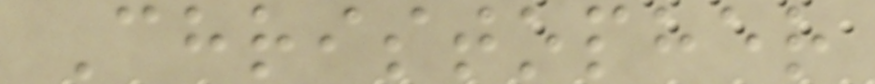Christopher
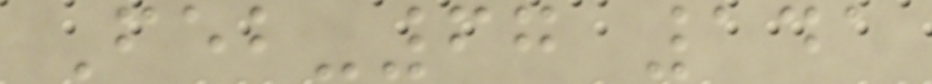Feb-67 141
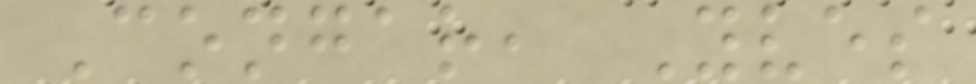Congar, Yves
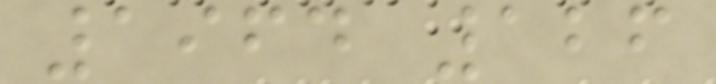1964 126
